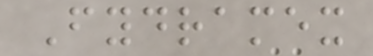Fydramex
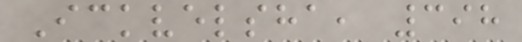Ickvelsha, 398
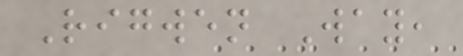Rigwen Way,
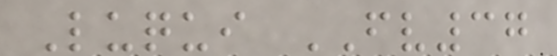Luqui FV37
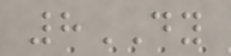8DY
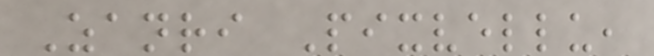Zanri Pixvellu,
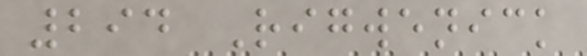294 Rigwenick
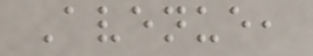Avenue,
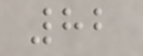82
